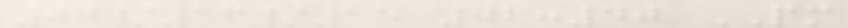07/16/15 02:40 PM
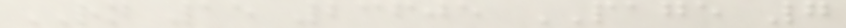RN 15 23605 PAGE 7
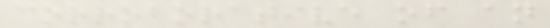corroborative of an
